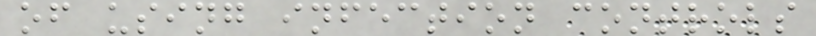of using infection controls
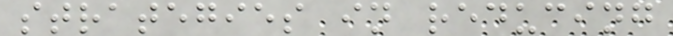strategies in reducing
